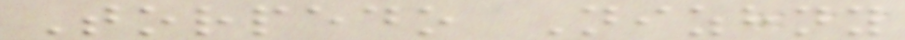Torpedo Nizhny
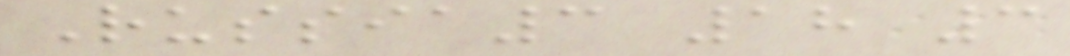Russia3 18 3
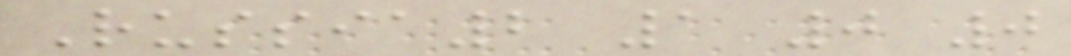Russia2 1 0 0
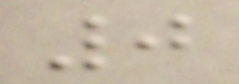0
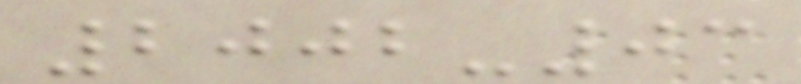2002-03
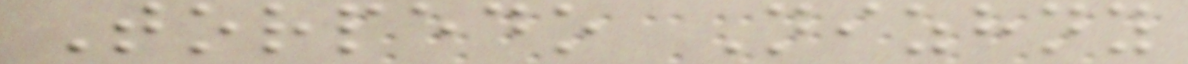Torpedo Nizhny
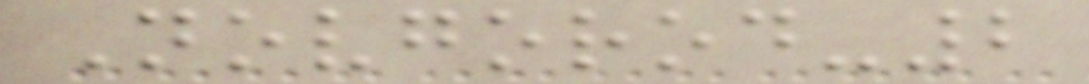Novgorod-2
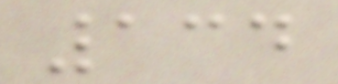134
